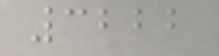3222
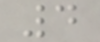4
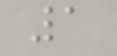1
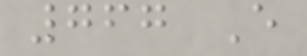767 E
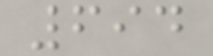694
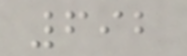692
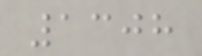1308
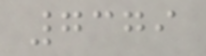7379
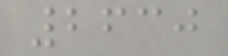2630
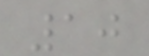10
